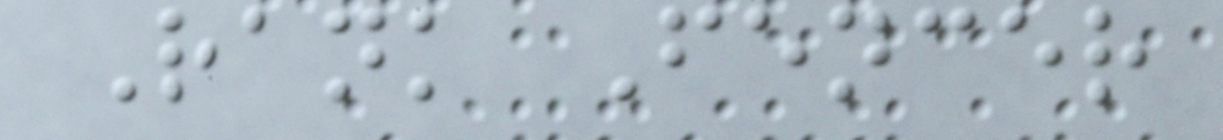Rank Fencer
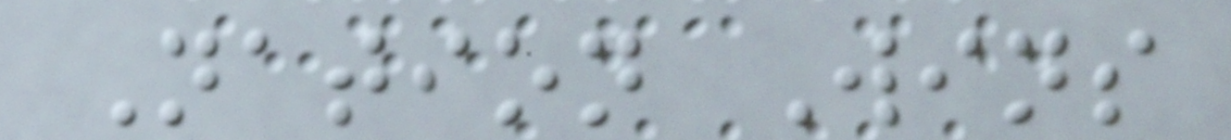Nation Wins
